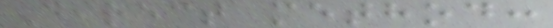Direct method:
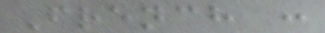French :
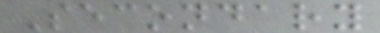Secondary
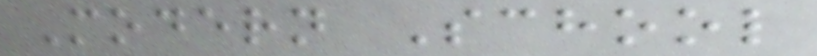Modern School
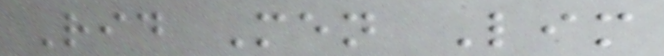Rid Men Lim
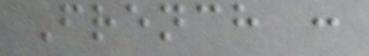French :
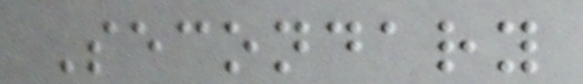Secondary
